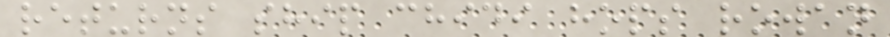returns ship chidi hops rowan
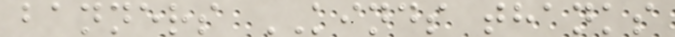banners KINDS thanks
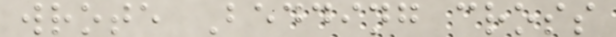wrote Bedding cross
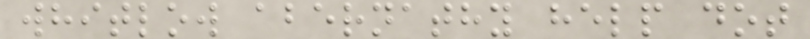whitlow abernathy help dot
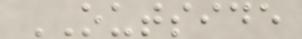OUTSIDE
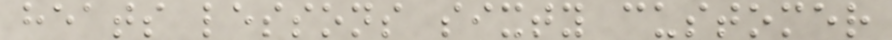heats lessons sixty customer
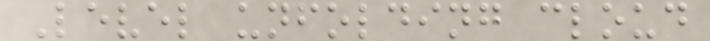Level unfolding cloud
